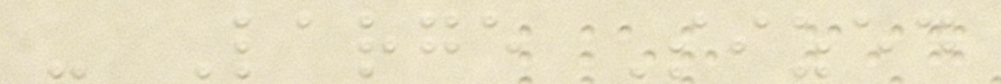- Large Sized
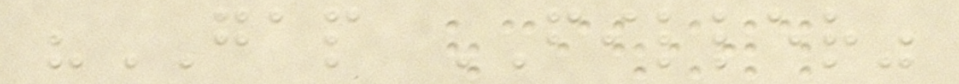"GAP FILLER"
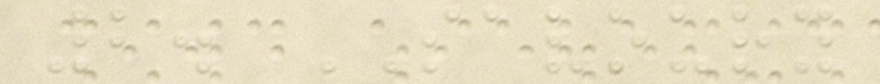2. SAVOURY
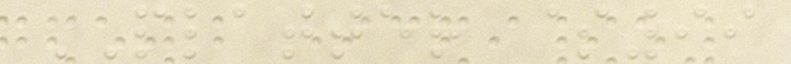PLATTER $99
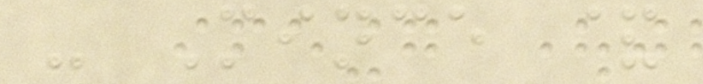- Mince &
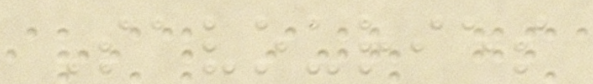Savouries
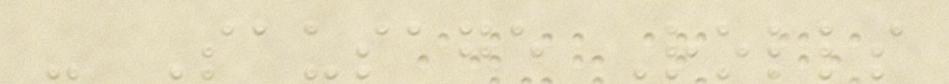- Sausage Rolls
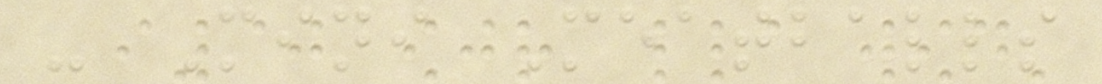- Mini Meatballs
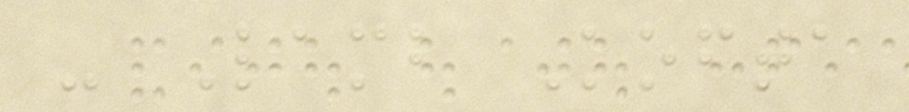- Lamb Kofta
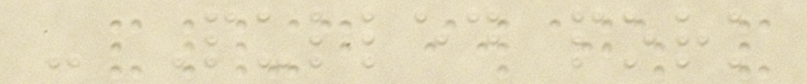- Pulled pork
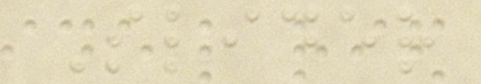Slider
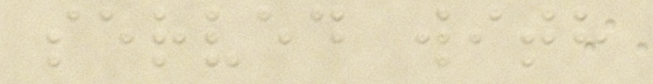served with
